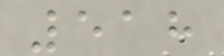518
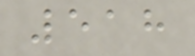518
